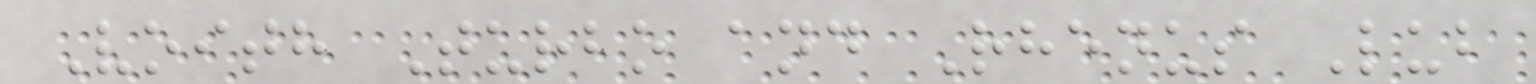Voith Turbo and Rhenus Lub
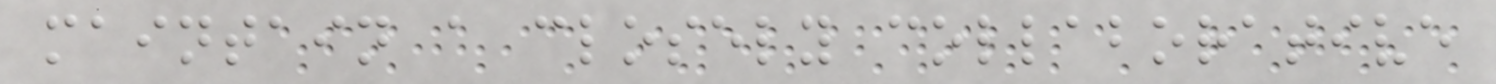maintain a closely collaborative
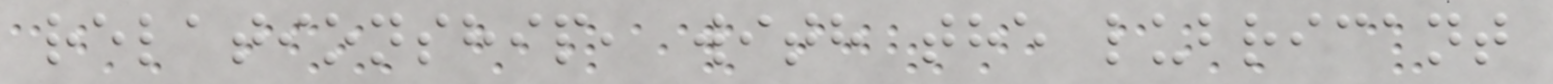relationship, with the lubricant
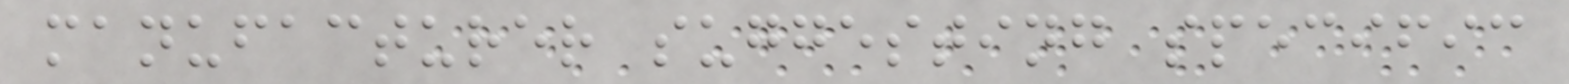manufacturer suggesting specific
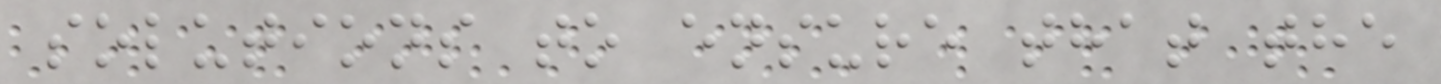solutions to ensure that the
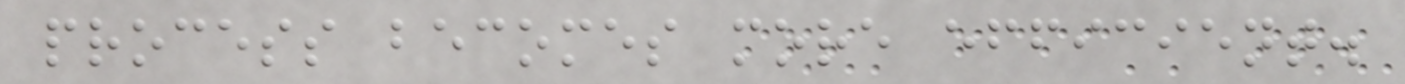process becomes more efficient.
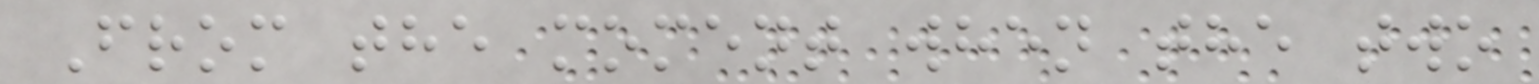From the moment when the two
